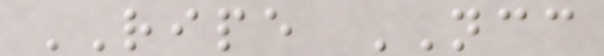RIPE NCC
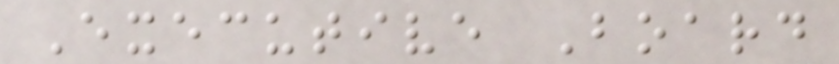Executive Board
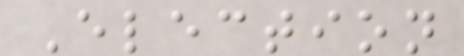Election
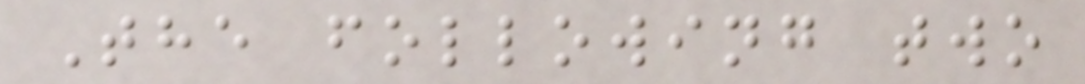The following two
